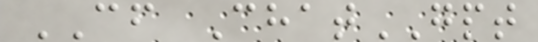CF ChatGPT
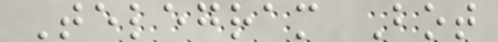Telegram Bot
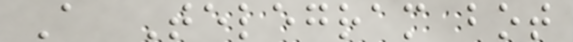A Telegram bot
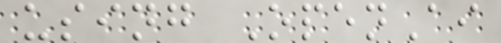using OpenAi
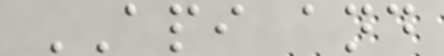API and
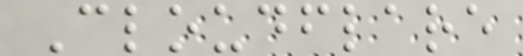Cloudflare
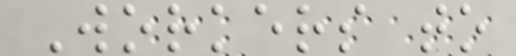Workers to
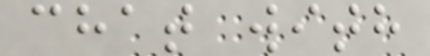chat with
